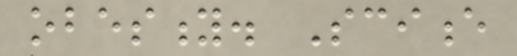obesity. Science
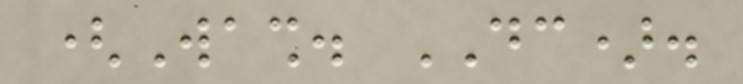(Wash. DC).
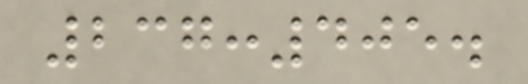237:405.
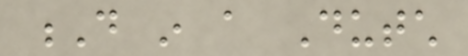D in a Dutch
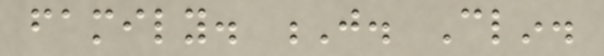family. J. Clin.
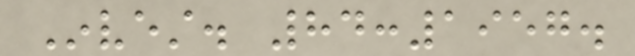Invest. 84:1957.
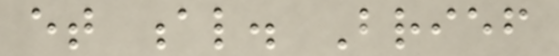et al. Brief
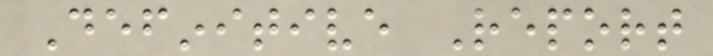Definitive Report
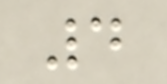4
